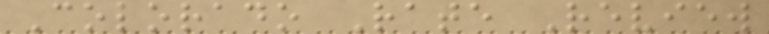Colorado Rate Review
